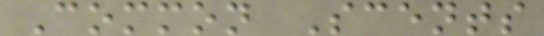Common Scents
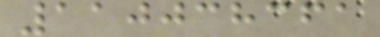110038361
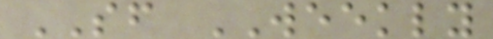SF WEEKLY
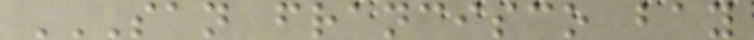SAN FRANCISCO BAY
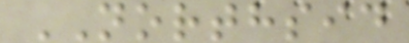NORTHSID
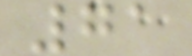71
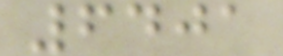6401
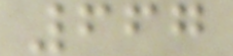667
